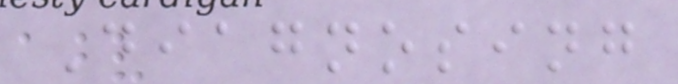Diagnosing
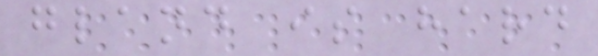gland is hard
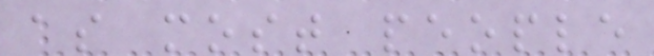as most people
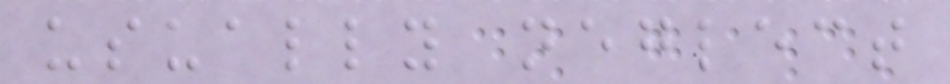usually neglect
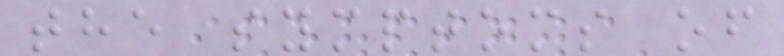the symptoms of
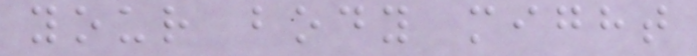your body might
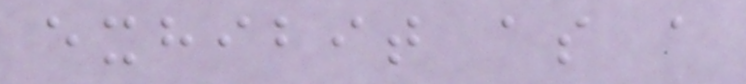exhibit as a
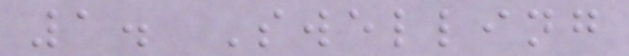1. Swelling
